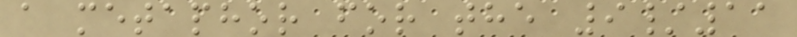a metaphor for the 9/11
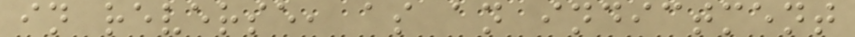in reverse, as an indictment
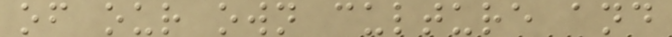of our own culture and
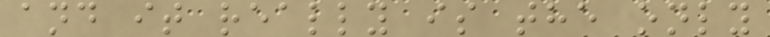and it really is the only
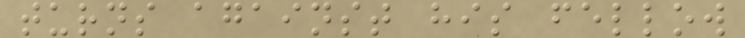turns against his fellow
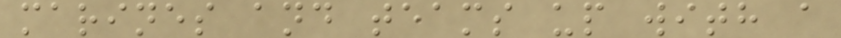marines and teams up with a
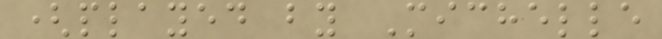(played by Michelle
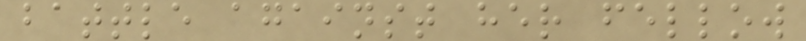battle against her fellow
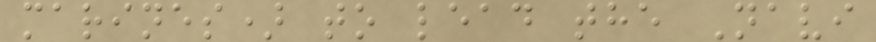marines) to lead the Navi
